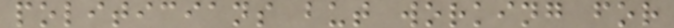politicians but working for
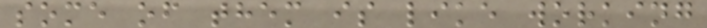some of them is like working
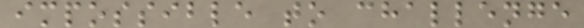impossible to challenge
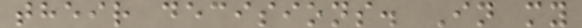their decisions. In my
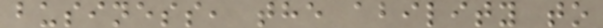business, the ability to
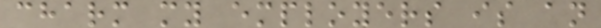charm my employers is an
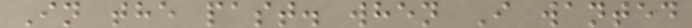In the past. when I wanted
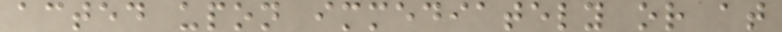acted upon immediately or at
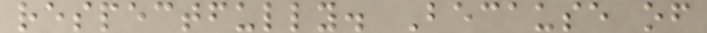respectfully. Because of
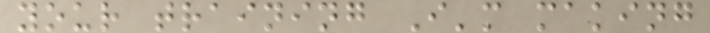your training I'm making
